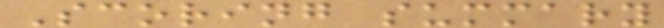Scoring summary
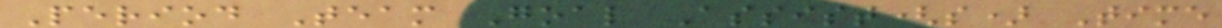Period Team Goal Assist(s) Time
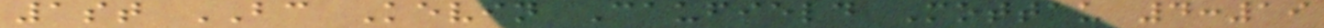1st BC Kevin Caufield Mottau 4:19
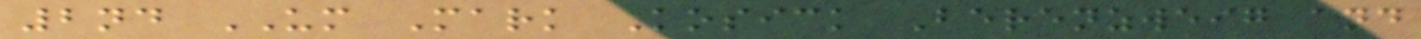2nd UM Mark Kosick Berenzweig and
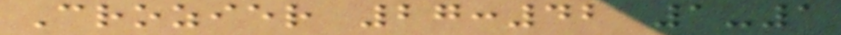Crozier 27:42 1-1
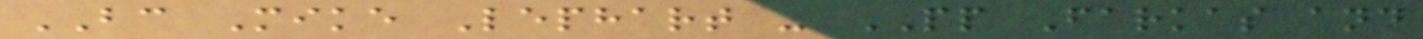BC Mike Lephart - PP Farkas and
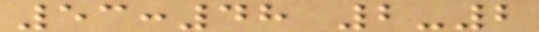53:48 2-2
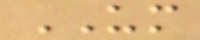UM
